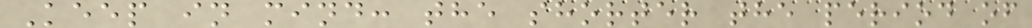Keep in mind: the shorter the period of
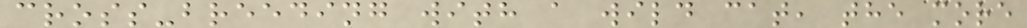cross-breeding with a wild cat, the more
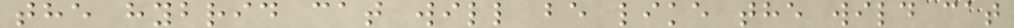the hybrid cat will be like the wild cat
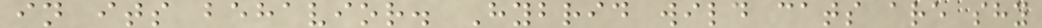in its behavior. Hybrid wild cats are shy
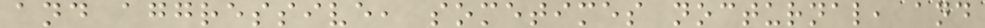and aggressive, sometimes nocturnal, and
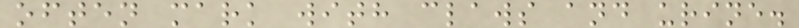often mark with claws and urine.
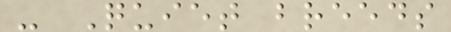- Quiet breeds
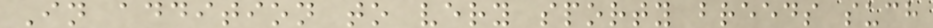In addition to very sporty breeds such
